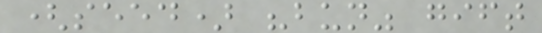(seed) "bun" gift
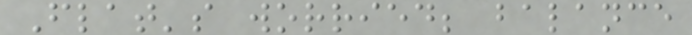Flat's worried; balance
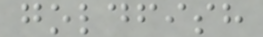goldfish
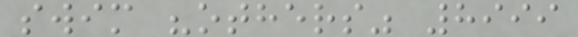swim "others" 8999
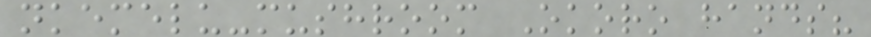nkemelu-mushroom Okoro hands?
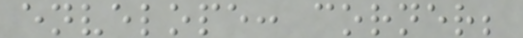envelope: corner;
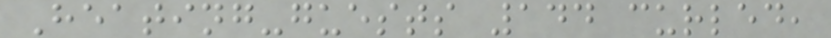Heating-guests 144 curled,
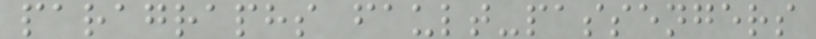paragraphs fault-passengers
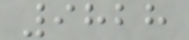9828
